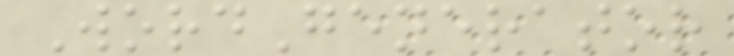WordGenerator
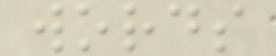words
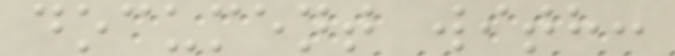document with:
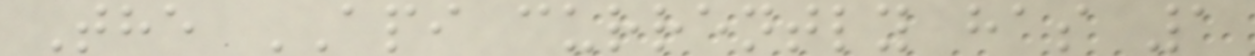The API currently has 1
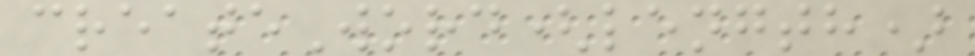createWord(length)
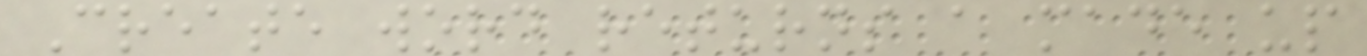Create word returns a made up
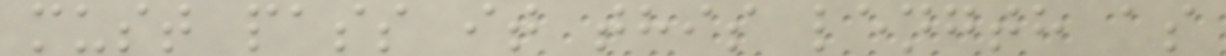must pass it this length as
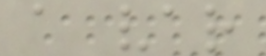a var
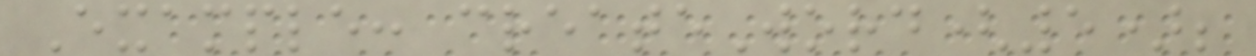Example: createWord(5);
